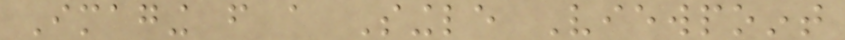Imaging from a Single Viewpoint
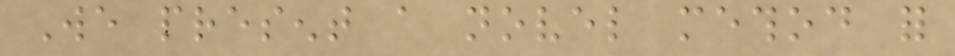We present a novel method for
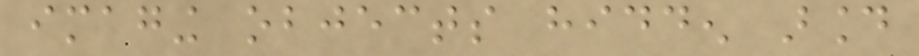imaging objects hidden around
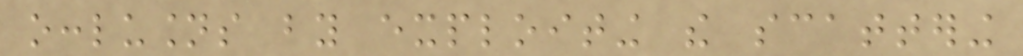occlusions by exploiting the scattering
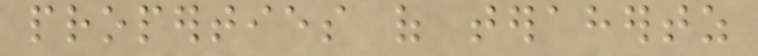properties of terahertz
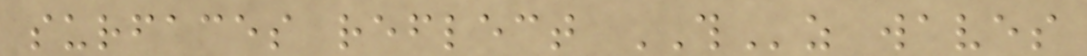surfaces reflect THz waves
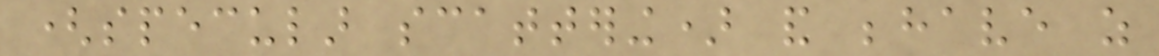(specular scattering) and behave as
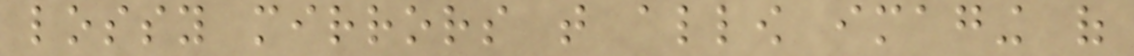lossy mirrors that allow imaging of
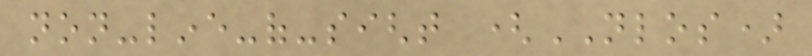non-line-of-sight (NLOS)
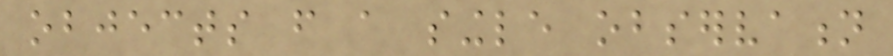objects from a single observation
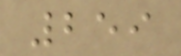259
